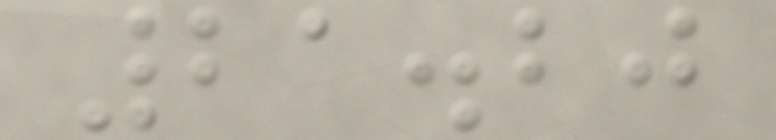21.20
